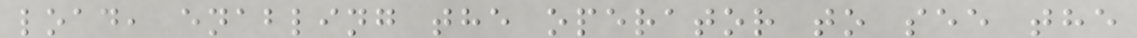load, enabling the operator to see the
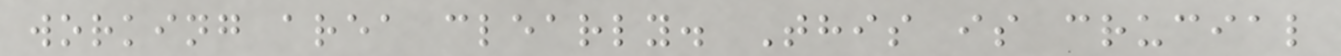working area clearly. This is crucial
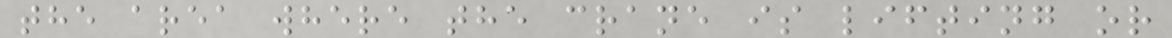the area where the crane is lifting or
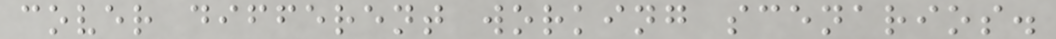cover different working scenarios.
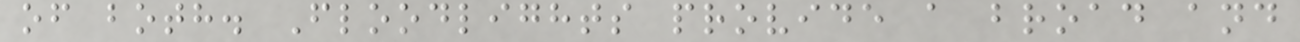of both. Floodlights provide a broad and
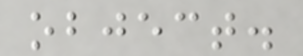object.
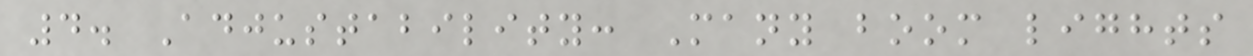4. Adjustability: Many boom lights
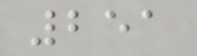251
